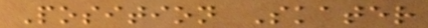Position Skater
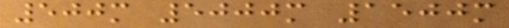500m 5000m 1500m
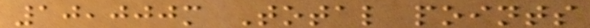10,000m Total points
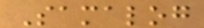Samalog
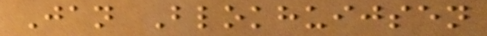Jan Blokhuijsen
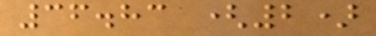36.83 (2)
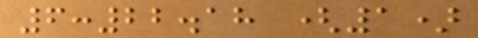6:22.18 (1)
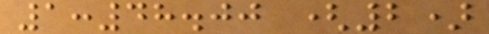1:48.00 (2)
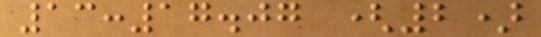13:17.07 (2)
